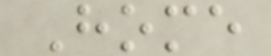Home
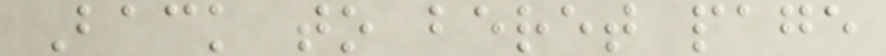Back to beret page
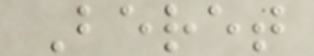Beret
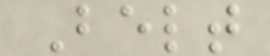Belt
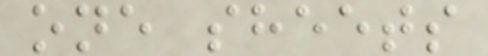one sheets
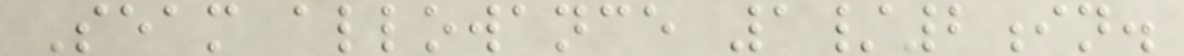Seam allowance 1/2in.
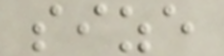size
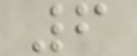6
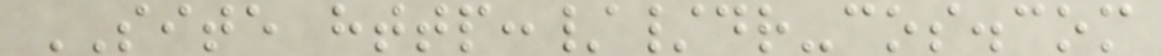SITE http://dr-cos.com
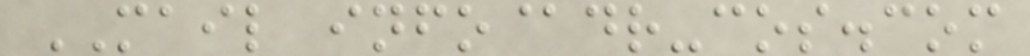MAIL info@dr-cos.com
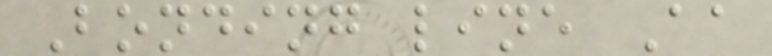Bonding line Aa
